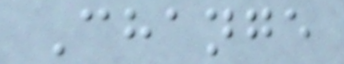Change
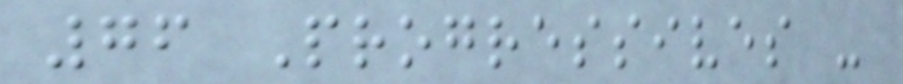76 Progressives -
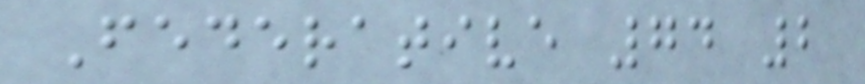Federative 74 2
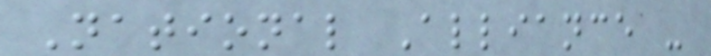National Alliance -
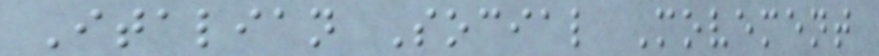Italian Social Movement
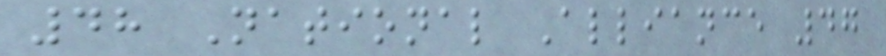48 National Alliance 47
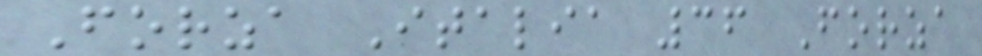Forza Italia 36 Forza
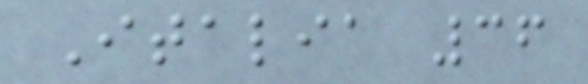Italia 36
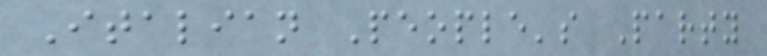Italian People's Party
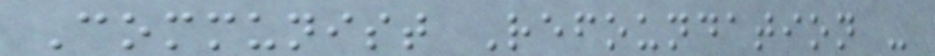Communist Refoundation -
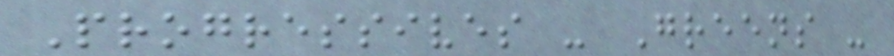Progressives - Greens -
